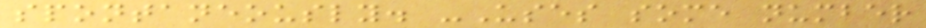spontaneously. -Uses some number
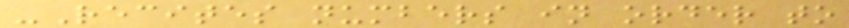-Recites numbers in order to
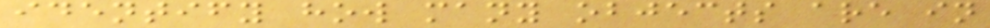identify how many objects are in
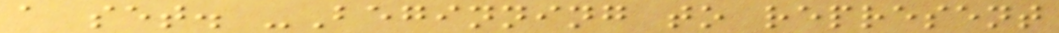a set. -Beginning to represent
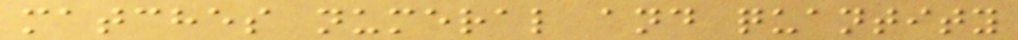matches numeral and quantity
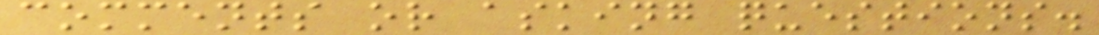comments or asking questions.
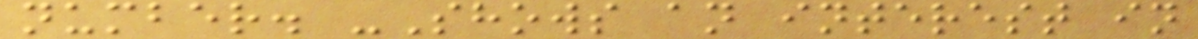number. -Shows an interest in
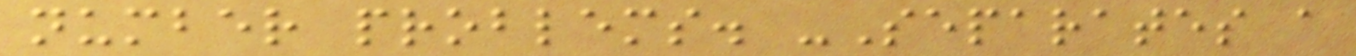number problems. -Separates a
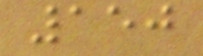150
